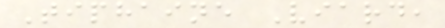Tiphaine Viard,
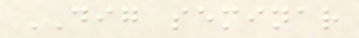DIG seminar
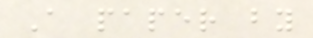A paper by
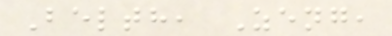Belth, Zeng,
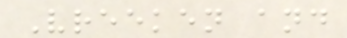Vreeken and
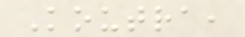Koutra,
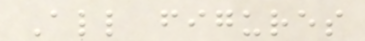All figures
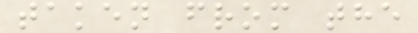taken from the
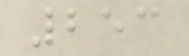253
